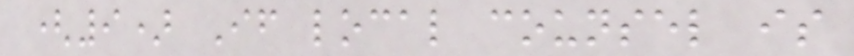(9) If local counsel is
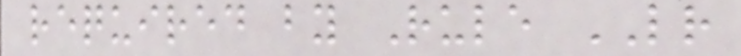required by Rule LR
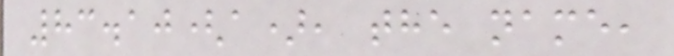83.10(a), the name,
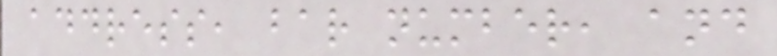address, bar number, and
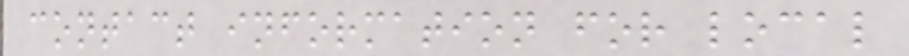contact information for local
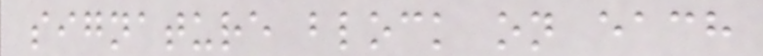signature block on each
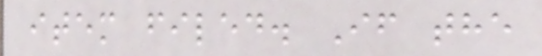item filed. If the
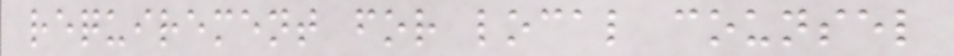requirement for local counsel
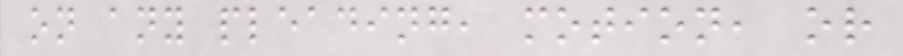on any pleading, motion, or
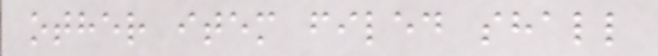other item filed shall
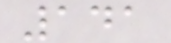141
